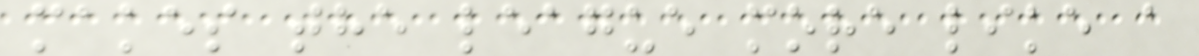makes the league more like a
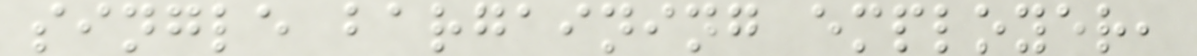single bargaining employer,
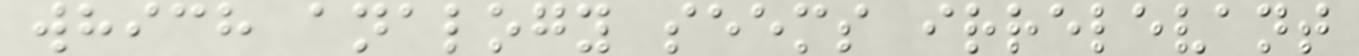which analogy seems irrelevant
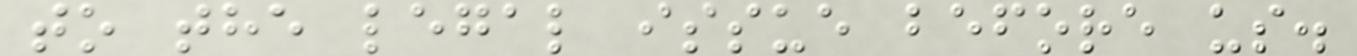to the legal issue before us.
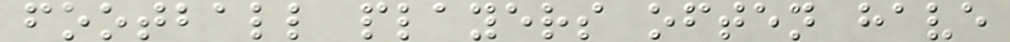football players often have
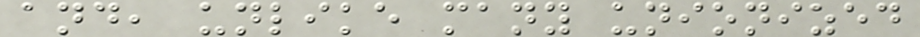and, unlike many unionized
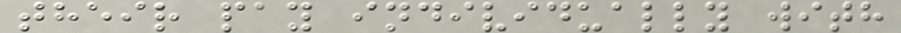their pay individually with
